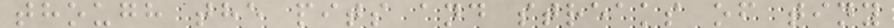though the pits and streaks of tiny
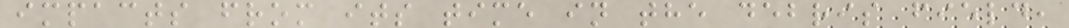impacts from its time in the debris field,
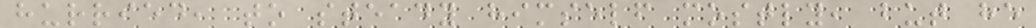hurried, to steady himself mostly, but he
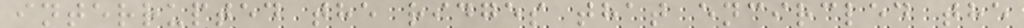interrupted the ridges that encircled the
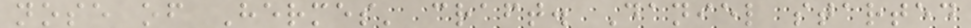nose of Hermes' craft. Daniel started
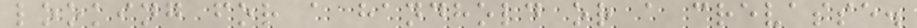looking for a handhold or a crevasse.
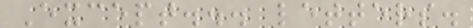Except... letters.
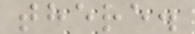there.
